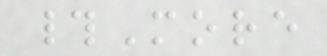#More
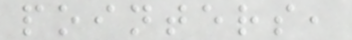pointers,
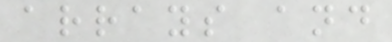arrays and
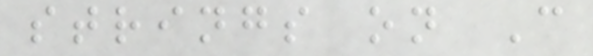strings on C
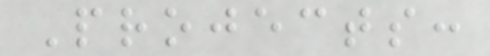Projects:
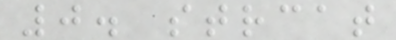0. strcat
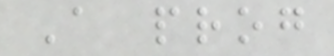A prog
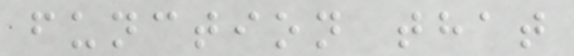function that
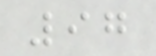97
